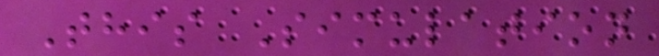This Simulation
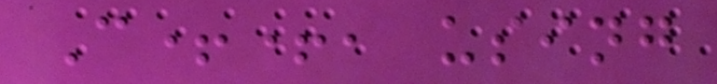C++, using
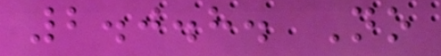2.0.8. No
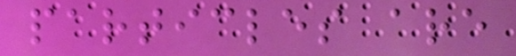particles are
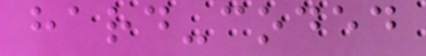hard-coded
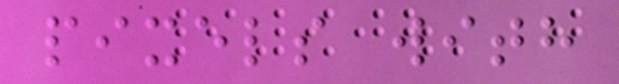pixels with
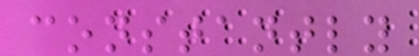constantly
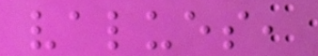values,
